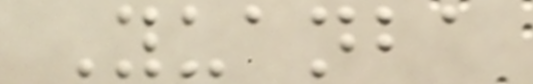Yuanba
